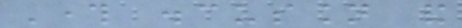Through discussion and
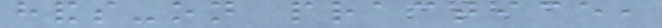hands-on practice,
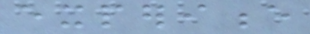experience
